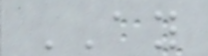AY
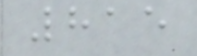815
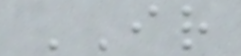IR
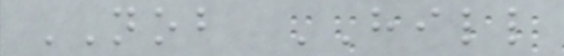NOB HILL
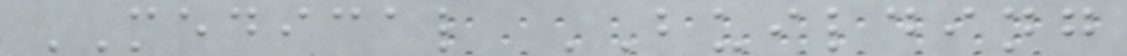MEDICAL BUILDING
